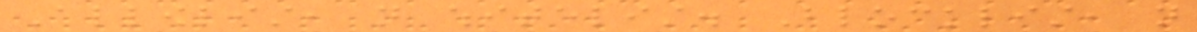Allowlist, not whitelist. Blocklist, not
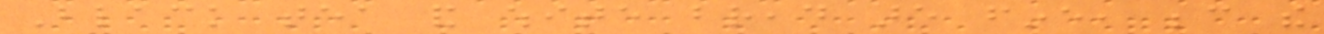Black tea and white bread are fine, because the
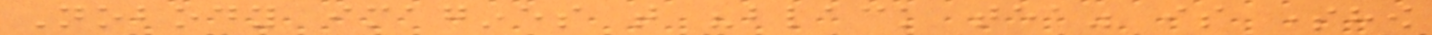Nobody imagines that "black tea" is somehow
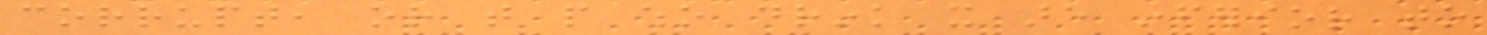corrupt, or that people who drink it are inferior to
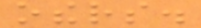others.
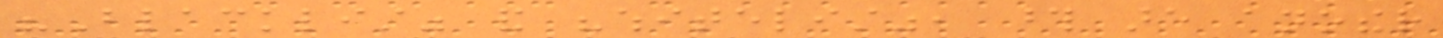"Blacklist" and "whitelist", those are another
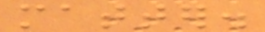matter.
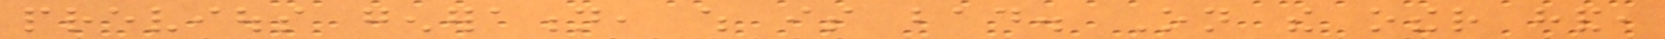previous generation, which is bad. On the other hand,
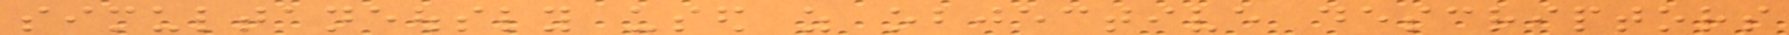simultaneously used as objective descriptors
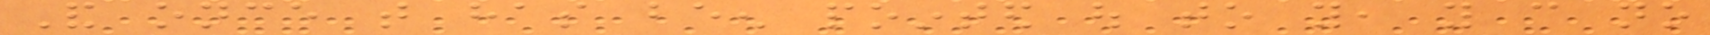And once that has been pointed out to you, you can no
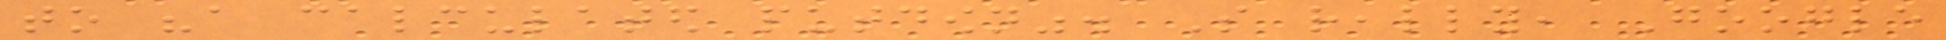to "a calculated putdown". So really, Google
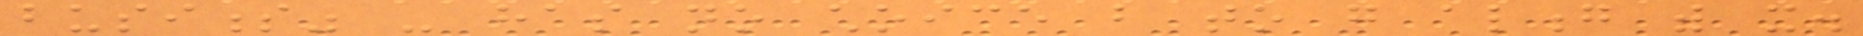business" - has no choice but to go along with it.
